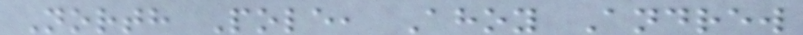North Pole, Ahoy Andrew
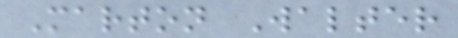Marton Walter
